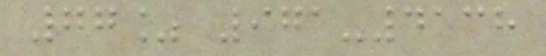77% 971-4138
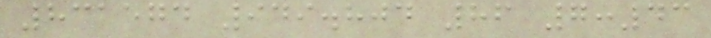831574 949.804 86 7:43
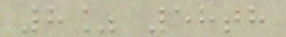8% 58th
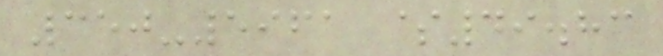350-5961 $49.83
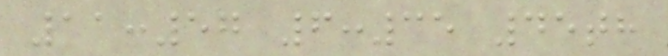11:57 6:35 45th
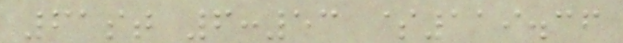61st 6:53 $119.36
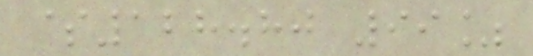$128.80 99%
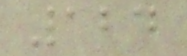124
